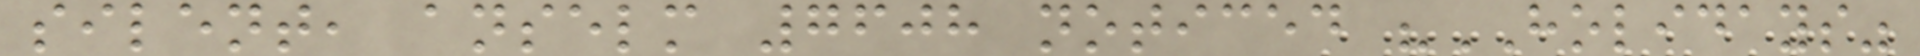silent, anselm 7608 noticed "HOLIDAYS"
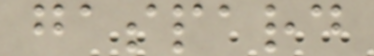gaspard
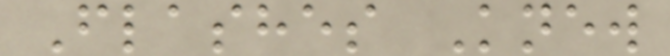Flashes Knew
